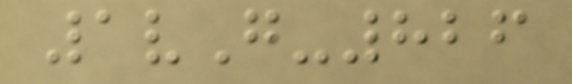1vG-826
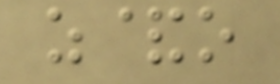z&o
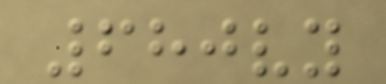680vy
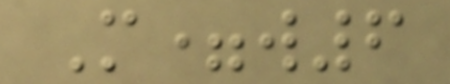M=w6
